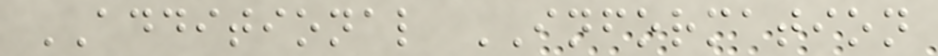ADDITIONAL INFORMATION
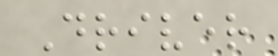Driver
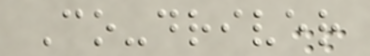Co-driver
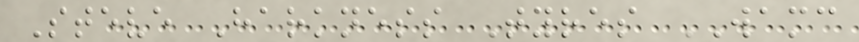Steve Harkness Tyres WAMC
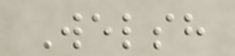Welsh
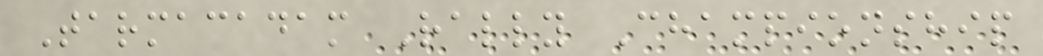Tarmacadam Rally Championship
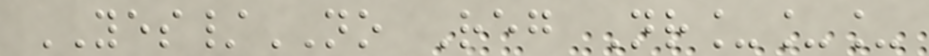YES/NO Reg Nr___
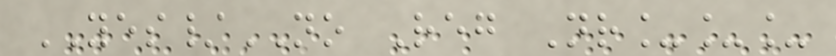YES/NO Reg Nr___
